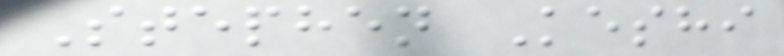Stephen Keshi
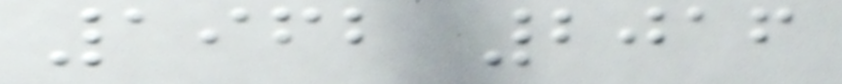1962 2016
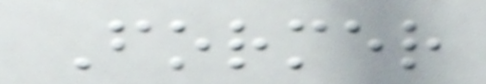Former
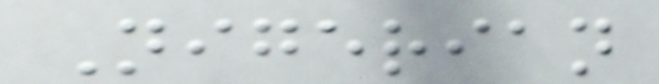Nigerian
